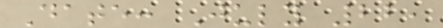Date: July 22,
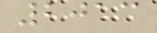2013
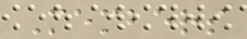Members
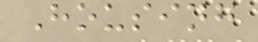Housing
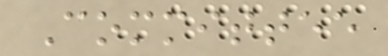Committee
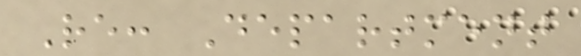Re: Department
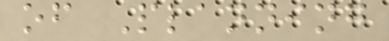of Planning
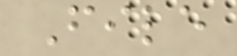File
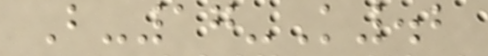B-17-K.2
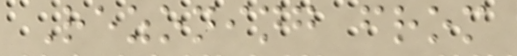Rezoning from
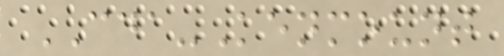CDA-Kenmount
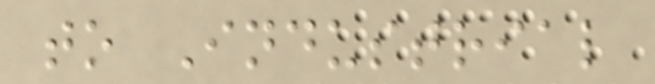to Industrial
